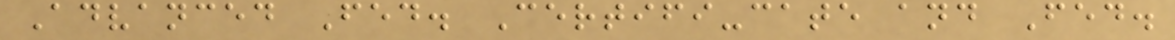Advanced Fed. Certifi-cate and Fed.
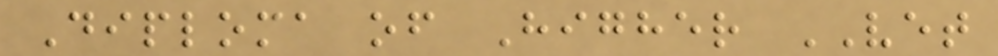Diploma of Higher VET
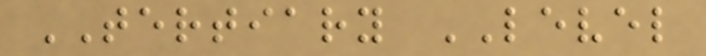TERTIARY LEVEL
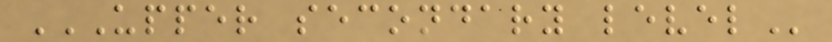UPPER SECONDARY LEVEL
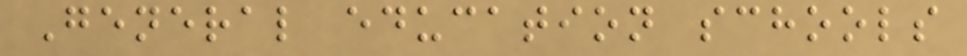General education schools
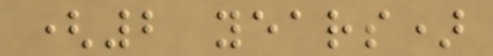(2 years)
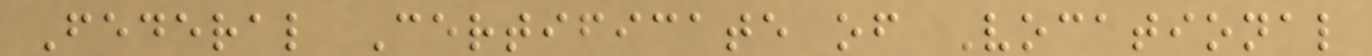Federal Certificate of Vocational
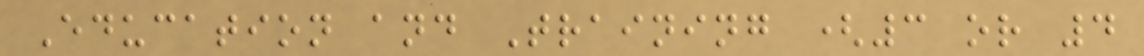Education and Training (3 or 4
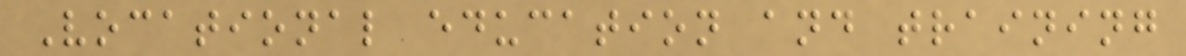Vocational education and training
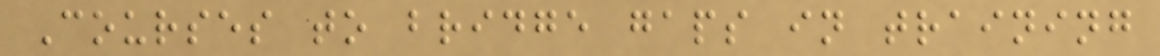Courses to bridge gaps in training
